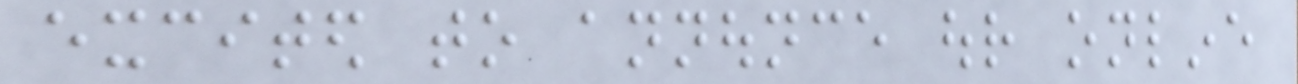excited to announce our online
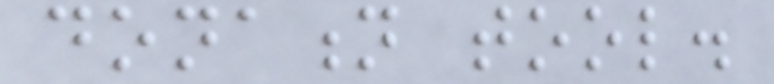donation tool.
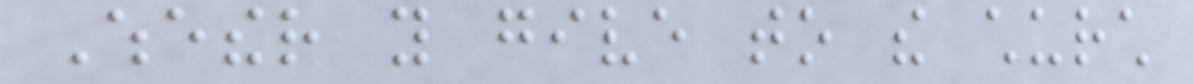Whether you give to the church
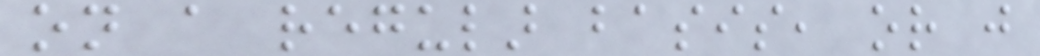on a regular basis, or just
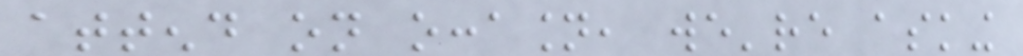attend on occasion, we're asking
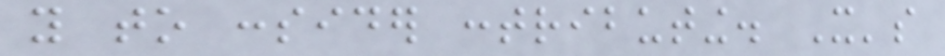you to consider contributing. It's
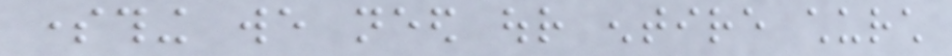something we need our entire church
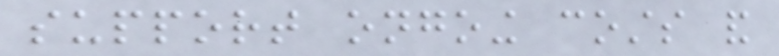support ongoing costs and
